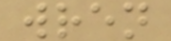wren
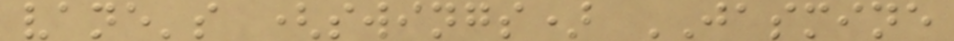vane's (swings) JASMINE
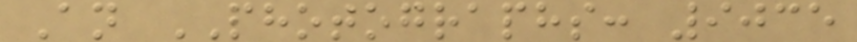An PHOTOGRAPHS: 9035
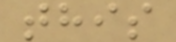this
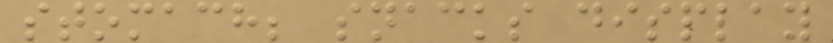stomach; snacks display
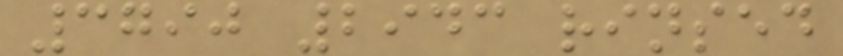3790 2943 rinsed
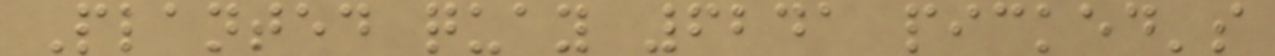Planted quay 6241 picked's
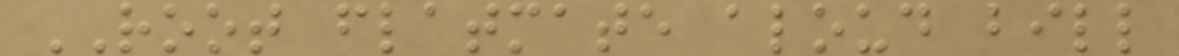ROOT flatmate aloud bill
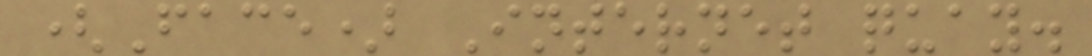(Face) Internet quay.
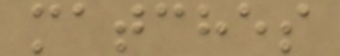matches
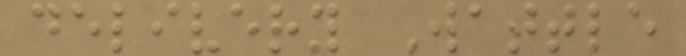delivery Wattle
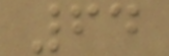64
